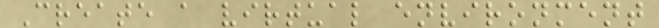Create a virtual environment
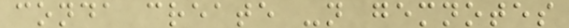conda create -n gemnotes
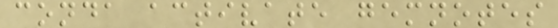conda activate gemnotes
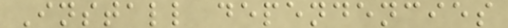Install dependencies
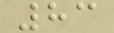83
